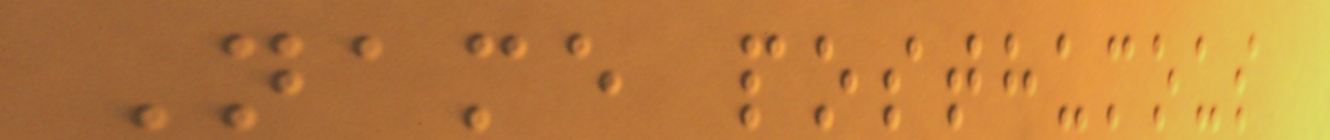Name posthumous
